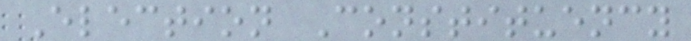Election Constituency
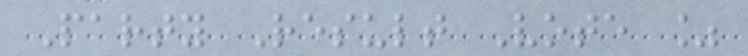Party Result Vote %
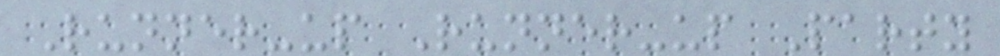Runner-up Runner-up Party
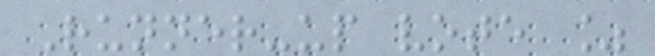Runner-up vote %
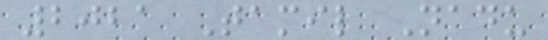2021 Tamil Nadu
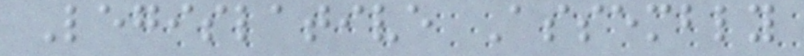Legislative Assembly
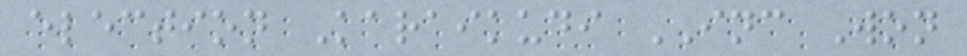election Karaikudi INC Won
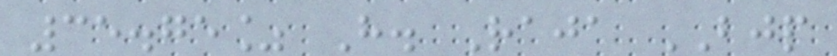35.75% H. Raja BJP
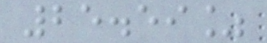25.59%
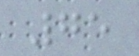75
